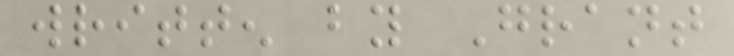written by Grant
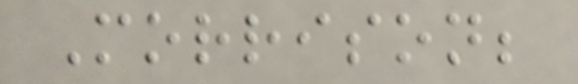Morrison;
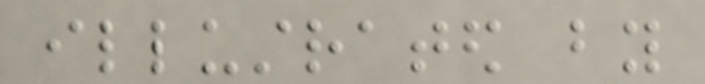illustrated by
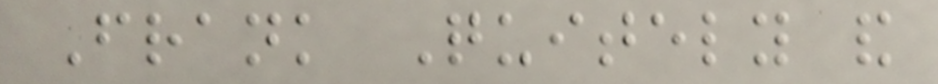Frank Quitely and
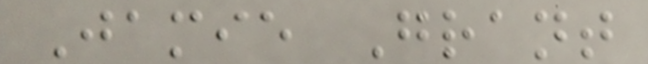Jamie Grant
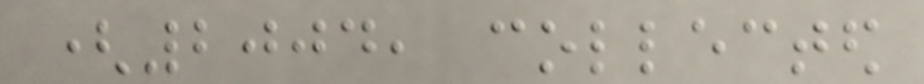(2004, collected
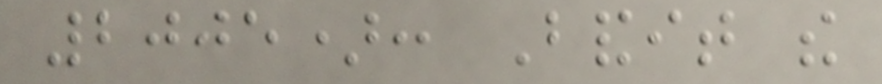2005): Bandit the
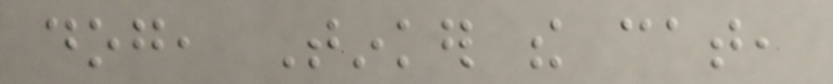dog, Tinker the cat,
